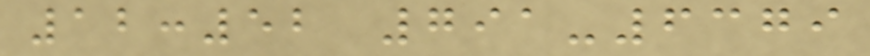12:52 791-6379
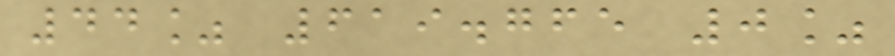44% 619.765 0%
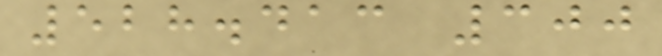528.413 300
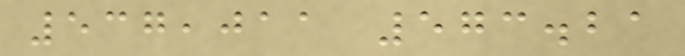537,011 573.21
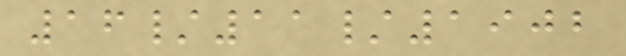16/11/1902
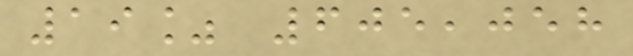19% 605,058
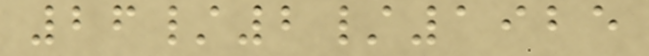26/2/1925
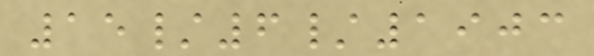15/6/1903
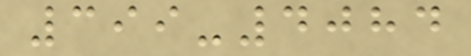399-4084
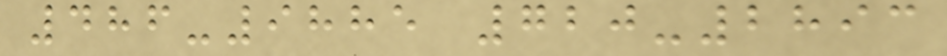486-9885 720-2893
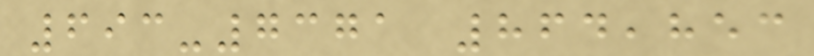693-7371 864,853
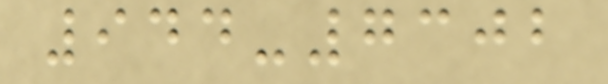944-7302
